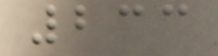233
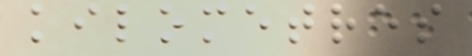kilometres
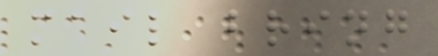mail bring
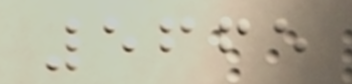5665
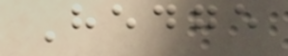Hedge
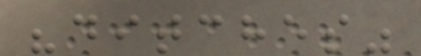"ditches"
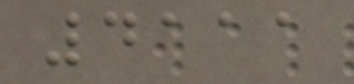4111
